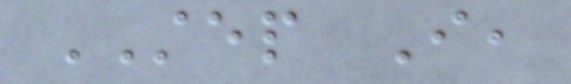STEP I,
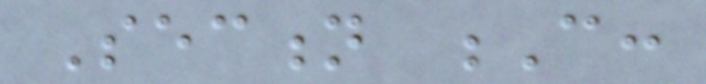Section C:
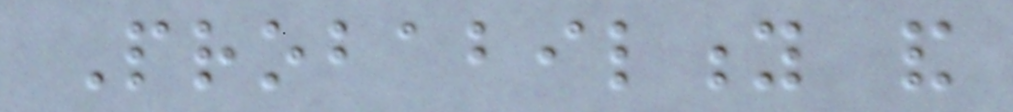Probability and
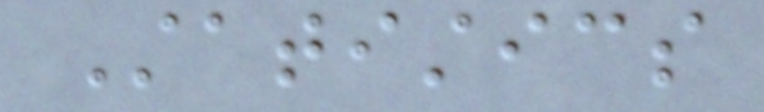Statistics
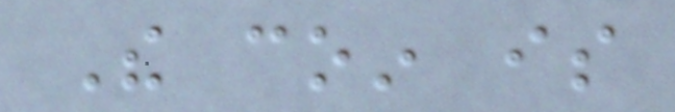The coin is
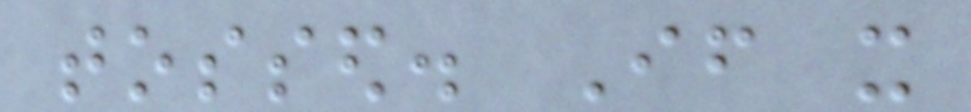tossed. If it
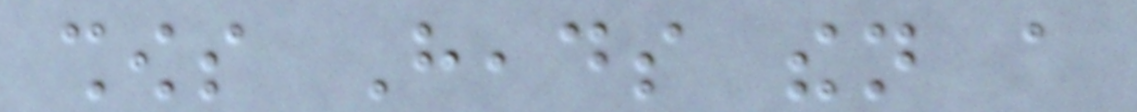shows Heads then a
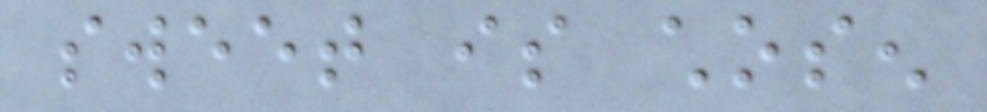sweet is chosen
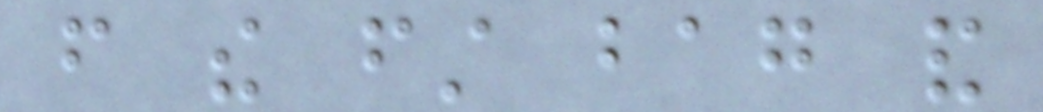from the first bag and
